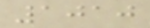1010
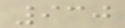930
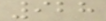928
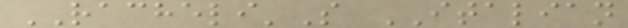RACHELI'S ITALIAN
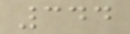344
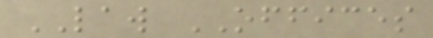LAW OFFICES
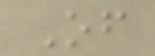Of
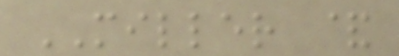MILLER &
